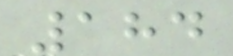184
